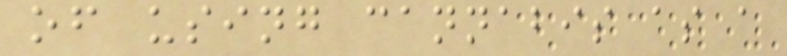of using cannabis as a
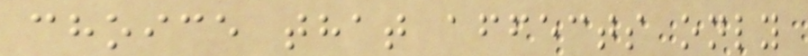choice that affects only
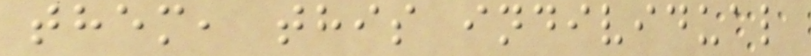them, this individual
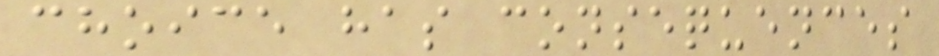choice has consequences
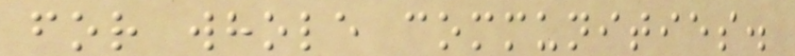for whole communities.
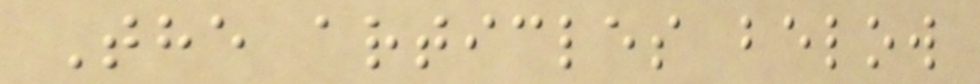The articles below
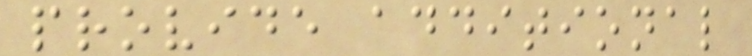provide additional
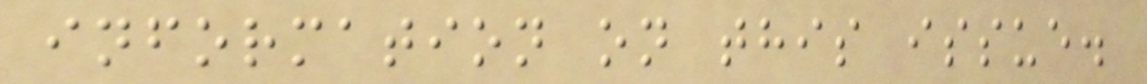information on this issue.
